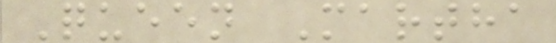Queen Martha
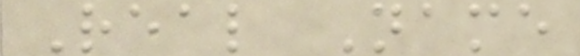Real Name
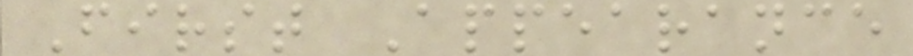First Appearance
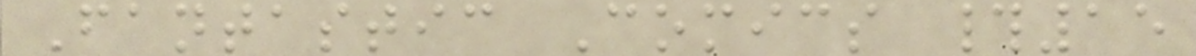Fantastic Comics #15
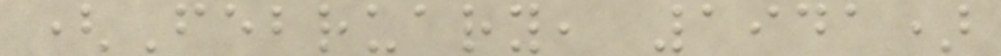(February, 1941)
